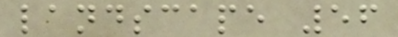landscape 56
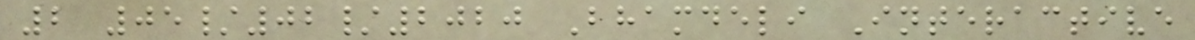2 05/02/2020 Bhamdeli Interactive
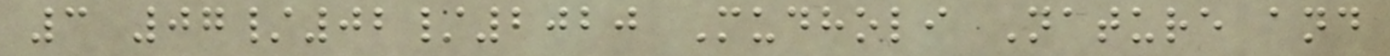3 07/02/2020 Mudholi Nature and
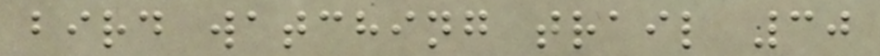bird watching trail 30
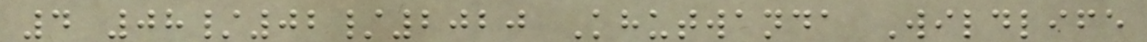4 08/02/2020 Khutwanda Wildlife
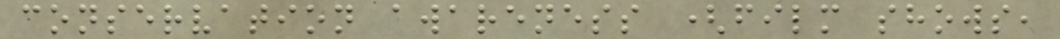conservation awareness (film shows,
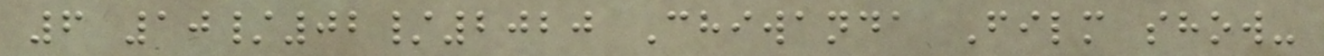6 10/02/2020 Chiwanda Film show-
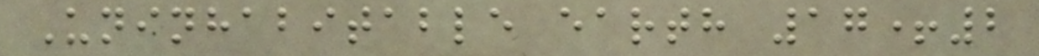Uninhabitable earth 17+2
